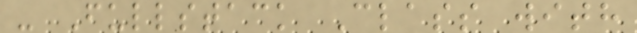- Fullstack Class with
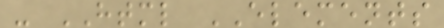- HTML ELEMENTS
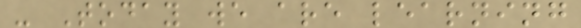- Today we are learning
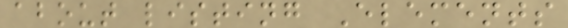about listing Elements
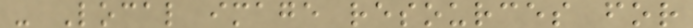- Local image resources for
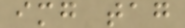img tag
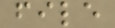file
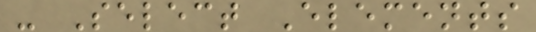- Select Elements
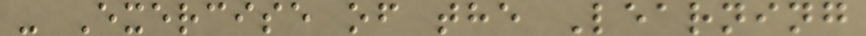- Exercise of the Learning
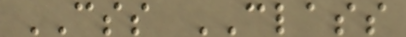CSS CLASS
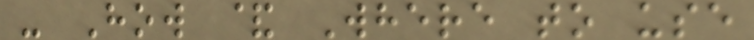- How & Where to use
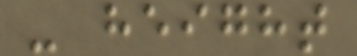- height
